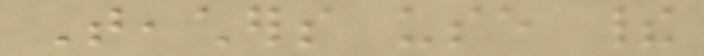Teachers use their
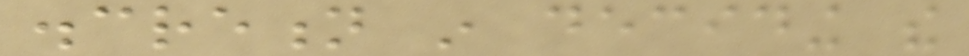discretion in deciding the
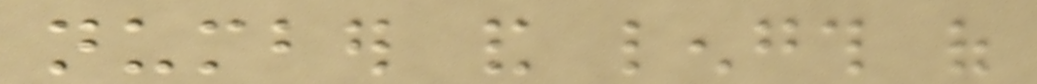number and length of
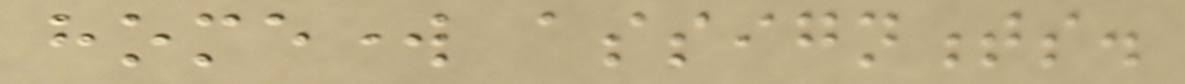homework assignments.
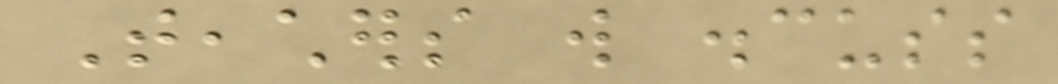Teachers will discuss
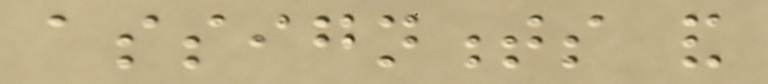assignments and
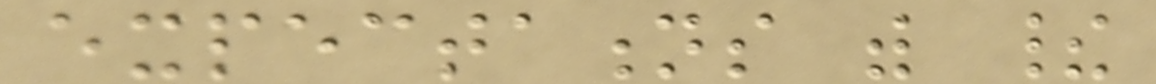expectations with their
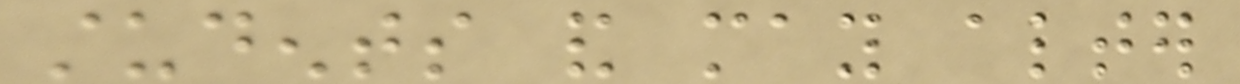students and may alter
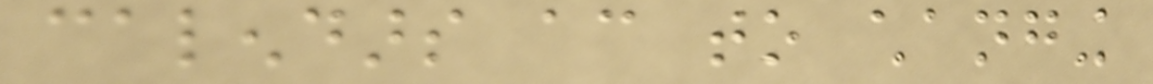calendars according to changing
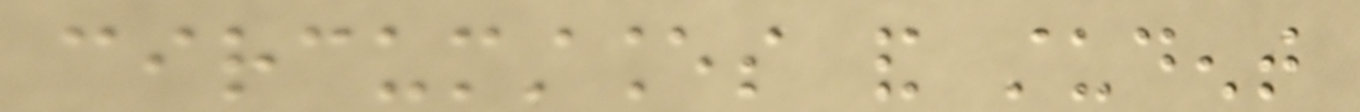circumstances and student
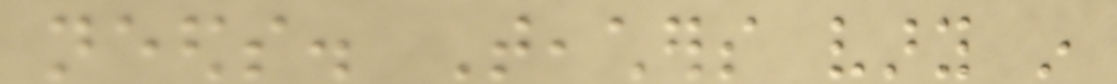needs. Teachers vary in
